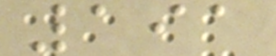191
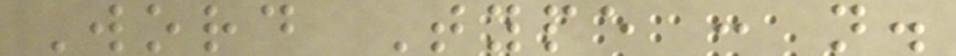Word Type : n.
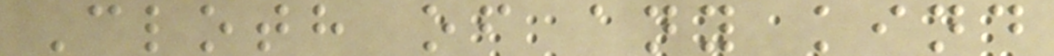Cloth of any kind
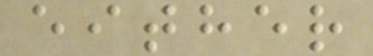either
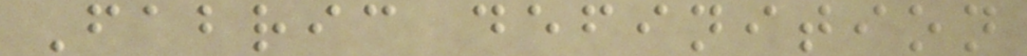Fabric definition
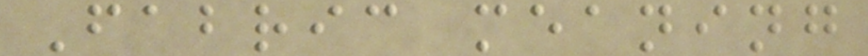Fabric meaning
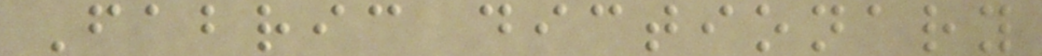Fabric dictionary
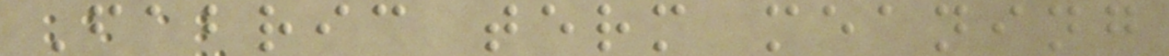Fabric term meaning
